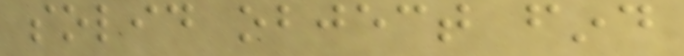solid object find
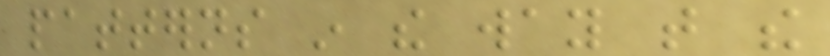patterns in the way that the
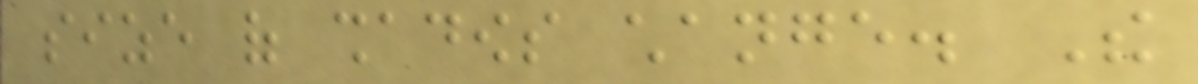size of shadows change. The
